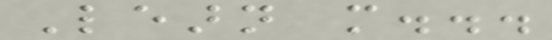Learn more...
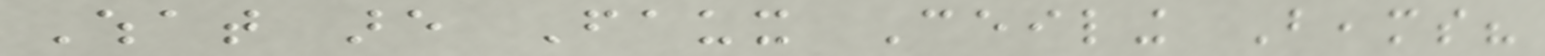What are Faux Ceiling Beams?
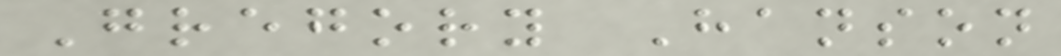Gregory Hanson
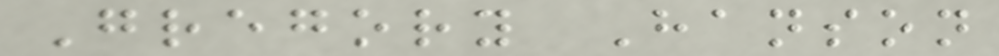Gregory Hanson
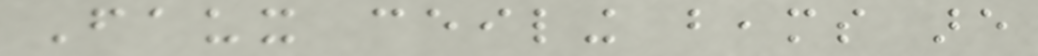Faux ceiling beams are
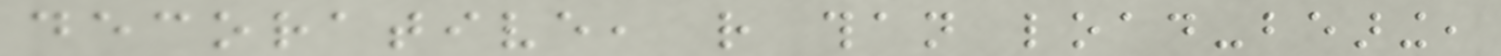decorative, rather than load-bearing,
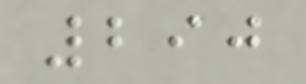290
